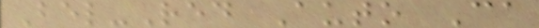Bel-Red Auto Ca
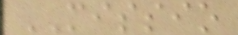MISSIO
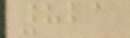821
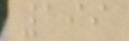199
